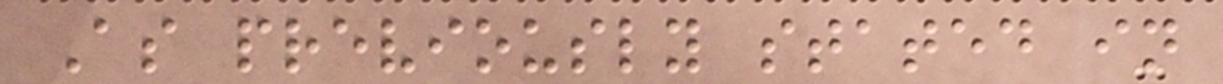As previously stated in
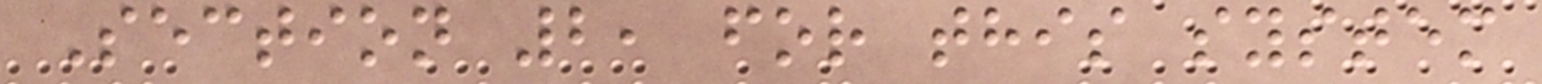Section 2, for this system
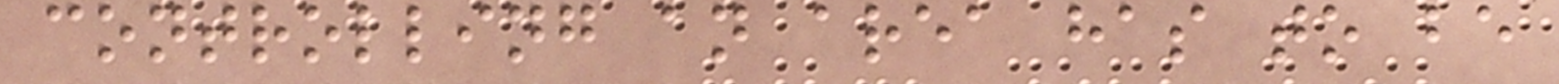controlling an area has to be
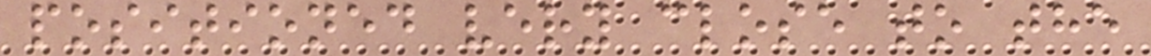positioned very close to the
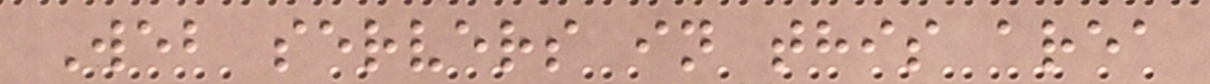Web servers in this area
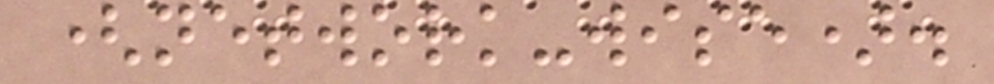(network-wise).
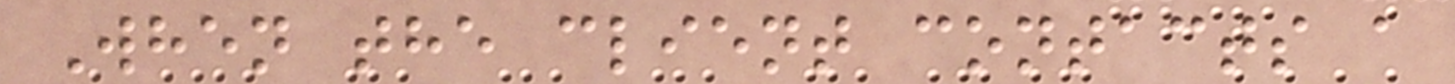When the client contacts a
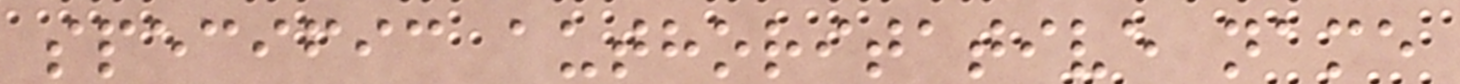specific authoritative name
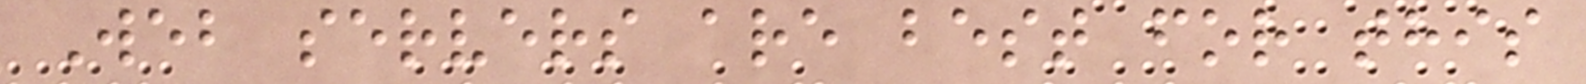Web servers are best for this
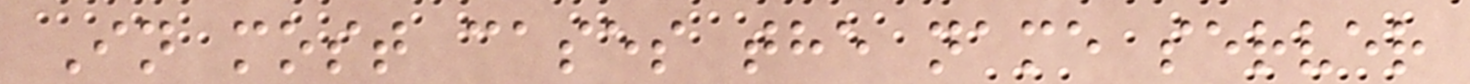In most cases the name server
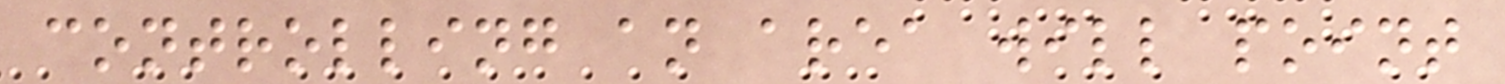controlling an area will point
